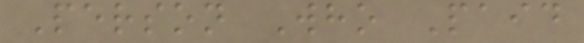Person Who Paid
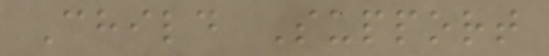Child Support
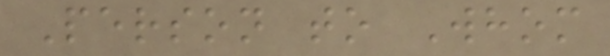Person to Whom
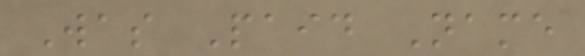Was Paid Name
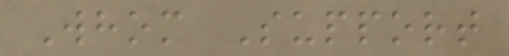Whom Support
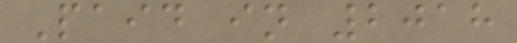Paid in 2018
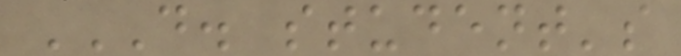D. STUDENT'S
